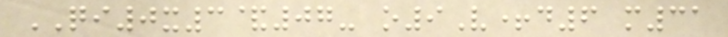QI0x3&07- o9V+d6 m31
